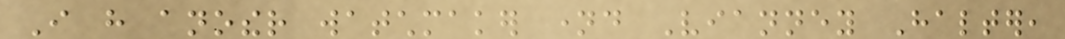I have another watchmaker named Vianney Halter,
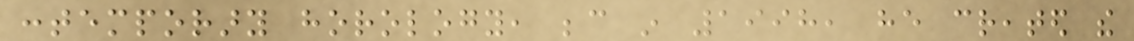contemporary horology, because in 1998, he created the
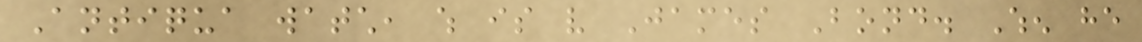Antiqua watch, which is very James Bond. When he
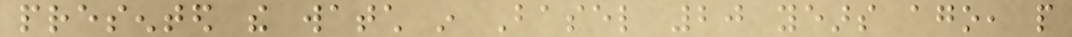presented the watch in Basel 20 years ago, people
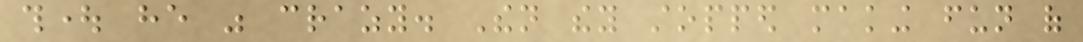thought he was crazy. Then they stopped making fun of
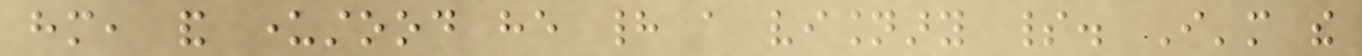him, and understood he had a visionary spirit. I'm the
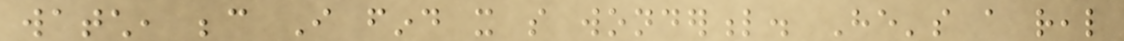watch, because I find it so wonderful. He's a real
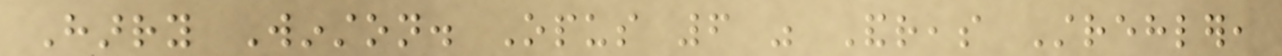Harry Winston. Opus 6 was Andreas Strehler,
